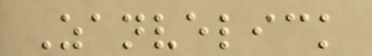Zanvelick
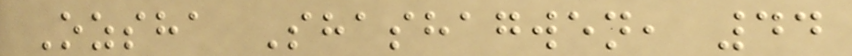Ozsha Shashagwen, 44
